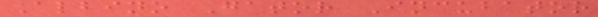Albino Gator Incubator
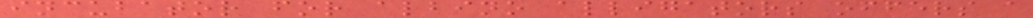incubator for albino alligators offers a
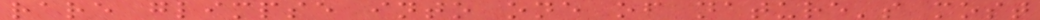rare glimpse into one of nature's most
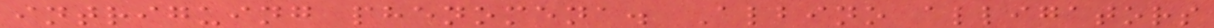intriguing phenomena. Albino alligators
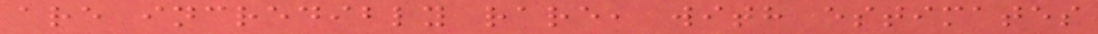are incredibly rare, with estimates
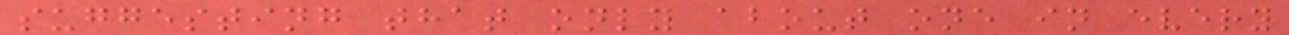suggesting that only about one in every
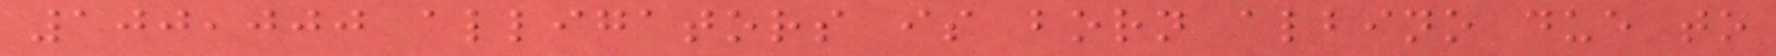100,000 alligators is born albino due to
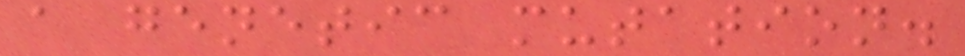a genetic mutation.
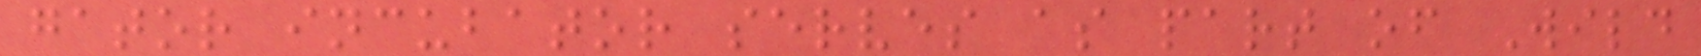gator incubator serves as part of Wild
